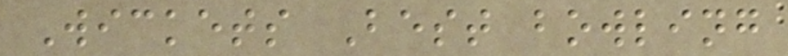Wickets Best bowling
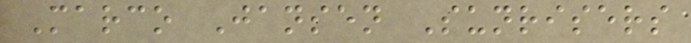Marco Jansen Sunrisers
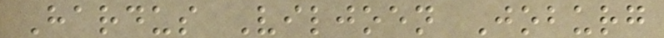Hardus Viljoen Joburg
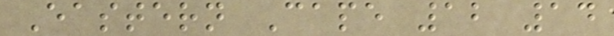Eastern Cape 12 14
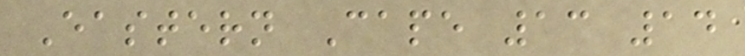Eastern Cape 13 14
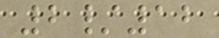2/12
